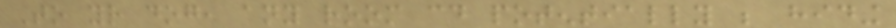To your dog, any room could potentially be hiding
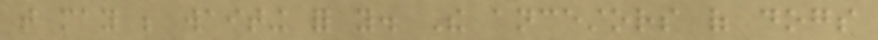that may be waiting for you. The ancestors of dogs
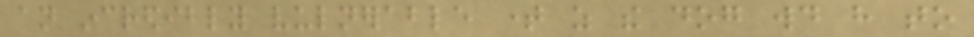an incredibly vulnerable time as the dog would have to
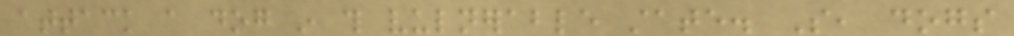attack a dog in this vulnerable state. So, dogs
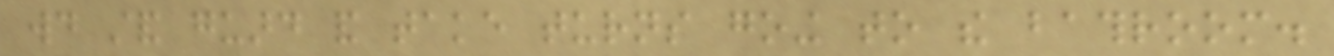would stand guard and take turns going to the bathroom.
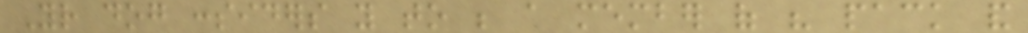Your dog considers you to be a member of his pack and
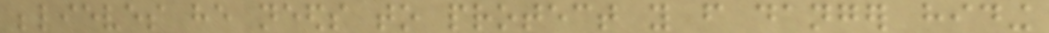believes he needs to protect you from danger hiding
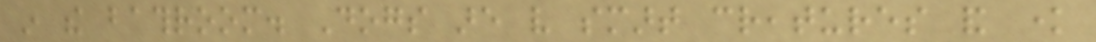in the bathroom. Dogs are very smart creatures and know
